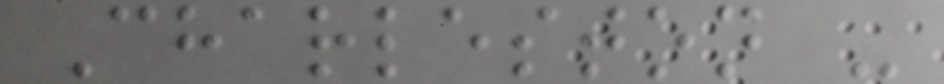Charleston -
